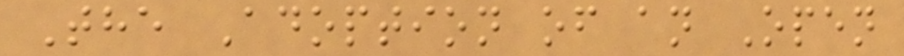The Adoption of an Open
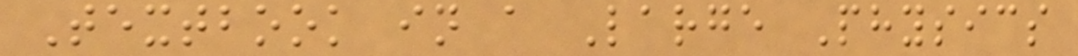Textbook in a Large Physics
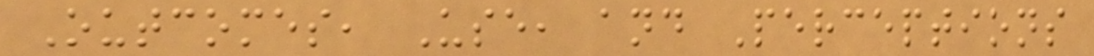Outcomes, Use, and Perceptions
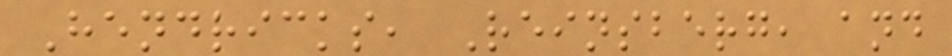Hendricks, Reinsberg, and
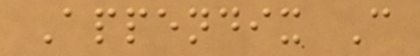Appendix C
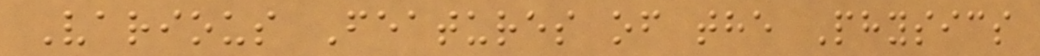Various Features of the Physics
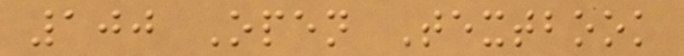100 Open Textbook
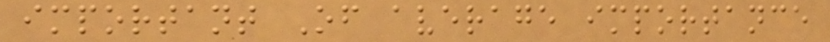important Of average importance
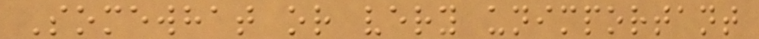Somewhat or very unimportant
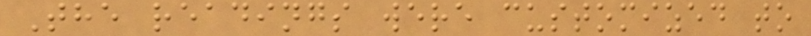The readings were customized to
